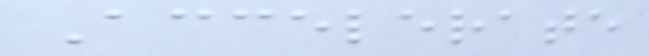Accelerate
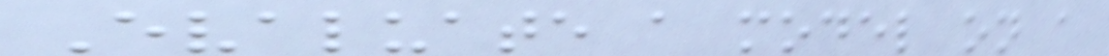Evaluate a model on a
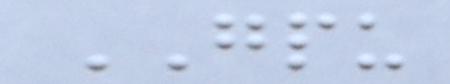GPU
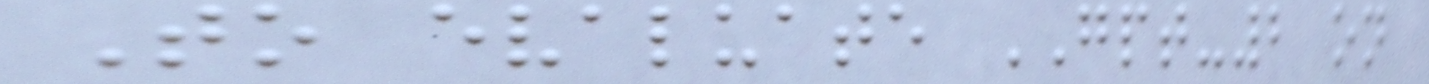To evaluate GPT-2 on
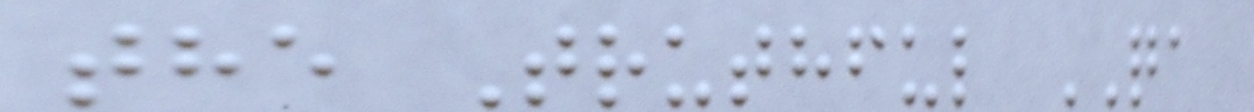the Truthful QA
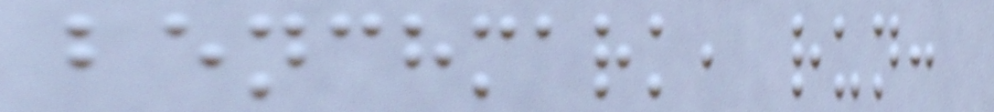benchmark, run:
